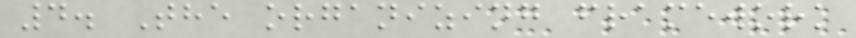4. The organizing framework
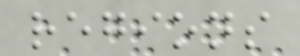regions
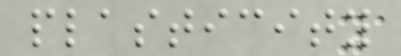plasticity
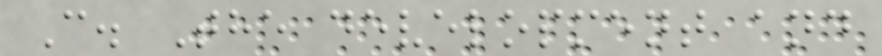C. The development and
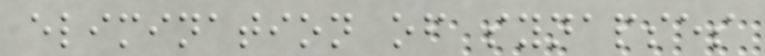elimination of synapses
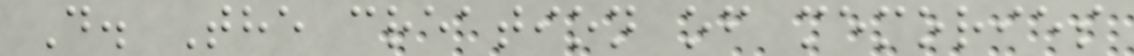D. The creation of memories
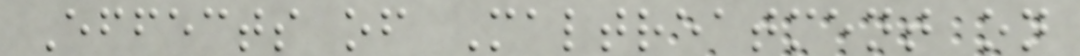Effects of Maltreatment on
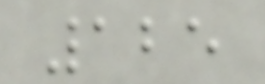125
